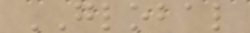GLOBAL
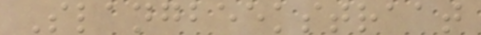Slangbeekstraat
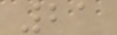21
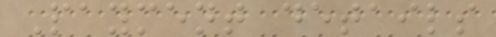Payment details
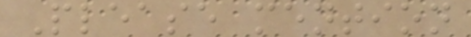Please mention
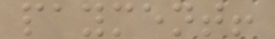payment!
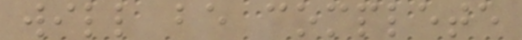will be complete
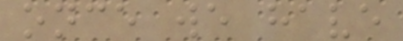once we have
